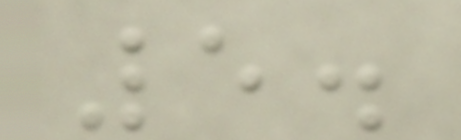5.
